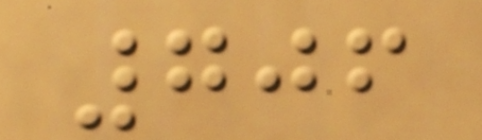706
